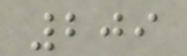209
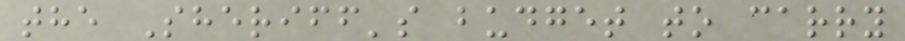the Sheriff's budget to carry
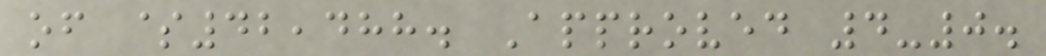of $42,488. Approved 4-0.
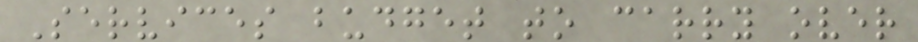Services budget to carry over
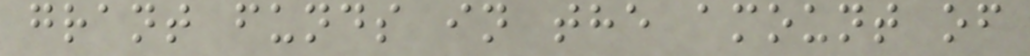grant funds in the amount of
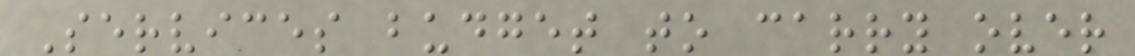Services budget to carry over
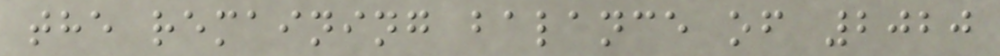the remaining balance of 2020
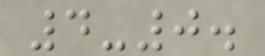4-0.
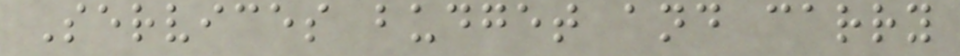Services budget and carry
